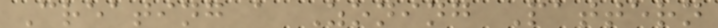Creating a Zoning Pattern
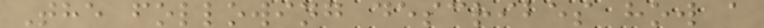The following describes how a
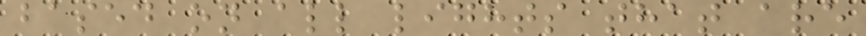based on all lights that are
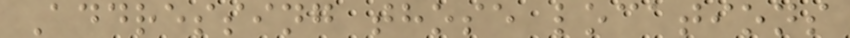Addressing those locations
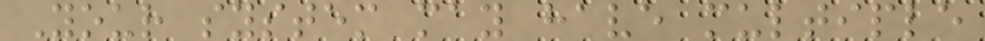Your system may have multiple
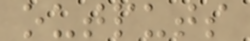outputs
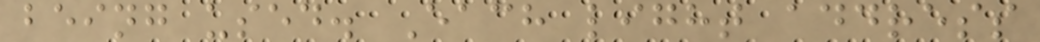being used. Each light address
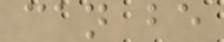can be
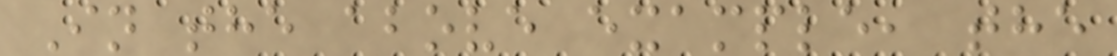In the above example, the
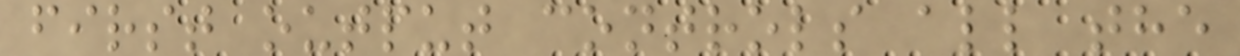first output controls all the
